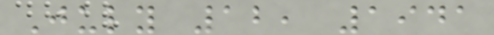July 12, 1941
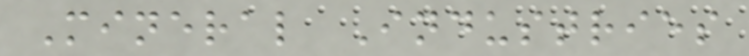Mineral Industries
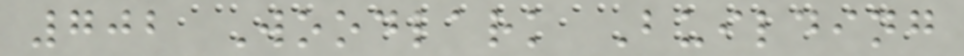702 Woodlark Building
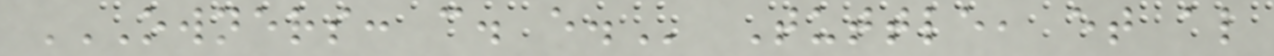OWNERS: C. E. Tuttle, et al
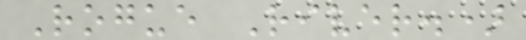Rogue River.)
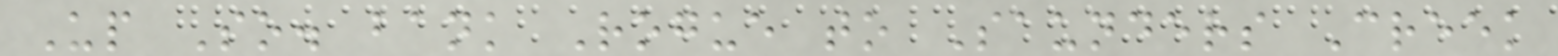Up So. bank Rogue to Saunders Creek
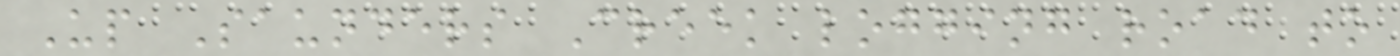Up Saunders Creek logging road to
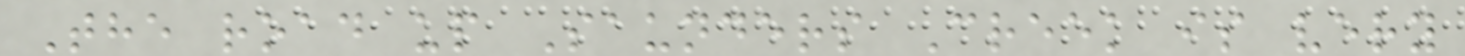The road up Saunders Creek is very
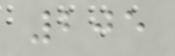205
